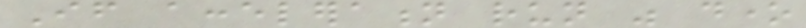If acceleration run was done
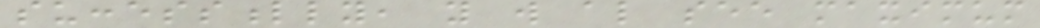successfully, you will also see maximum
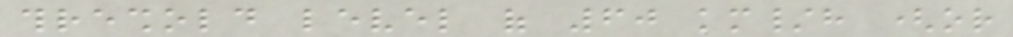threshold level of 60 km/h (or
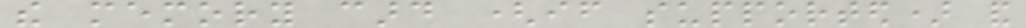the memory card (if supported) and
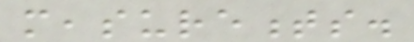measurements.
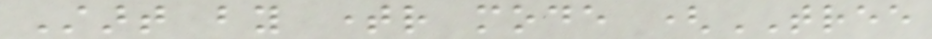Start by timer mode (TREE
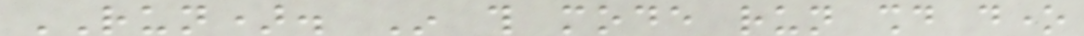RUN). In this mode run should done
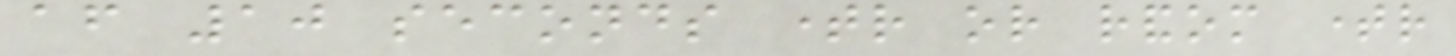after 10 seconds timer or random timer
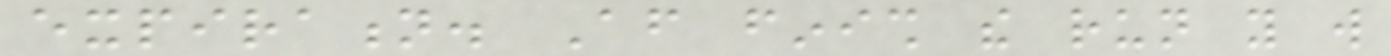expiration. After finish the run you will
